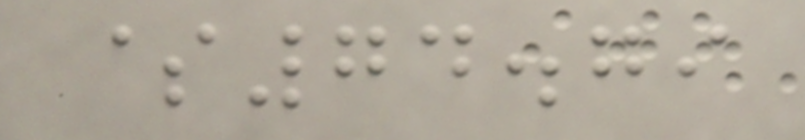$74.79
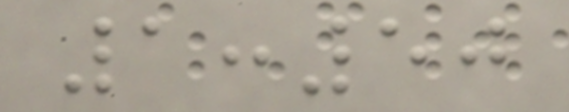1:50
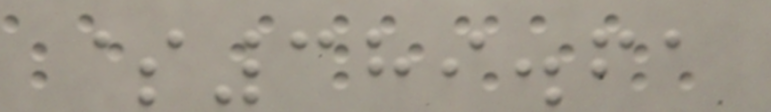$389.61
